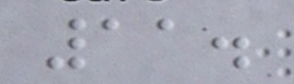11.
